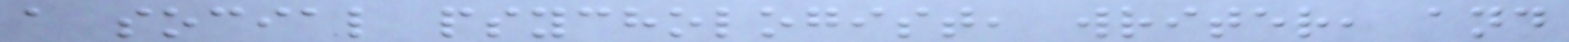a social psychologist, writer, and
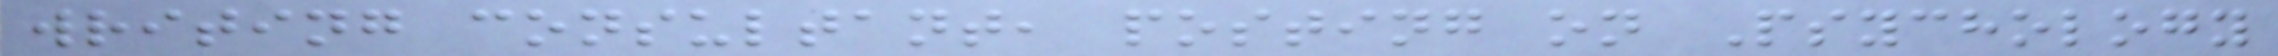writing consultant, posting on Psychology
